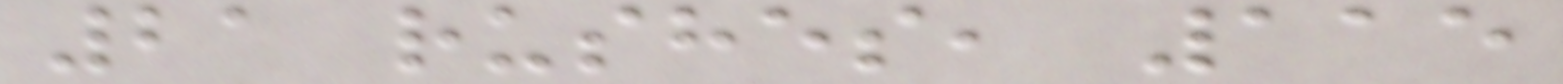21 rushes, 115
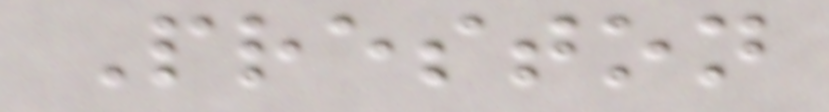Preston
